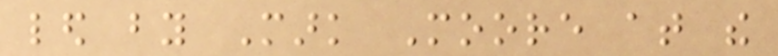led by Mark Moore at the
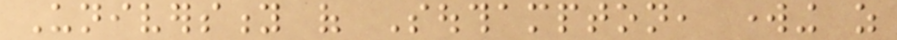University of Southampton, working as
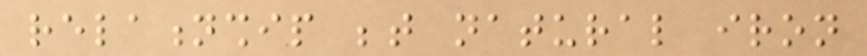relationship between natural iron
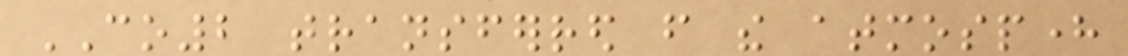CO2 transferred from the atmosphere
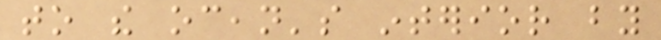to the ocean's interior by
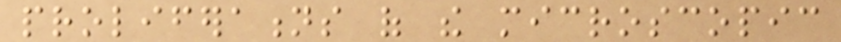proliferations of the microscopic
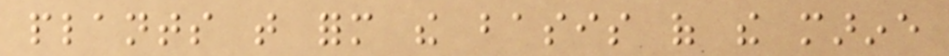plants that form the basis of the marine
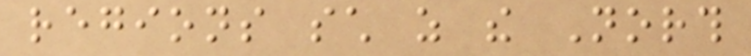regions such as the North
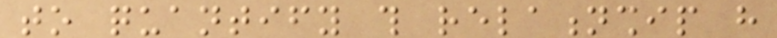to quantify this relationship have
